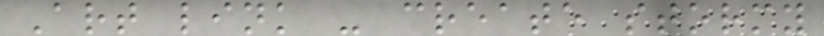Art link - create stormy
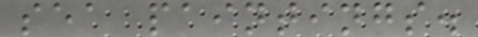sea paintings.
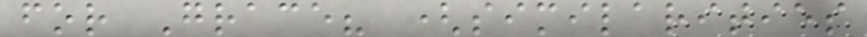for Grace? (similarities
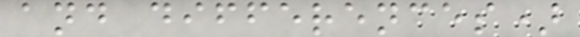and differences)
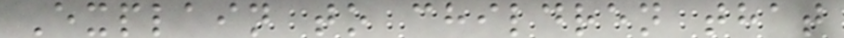Explain to children that
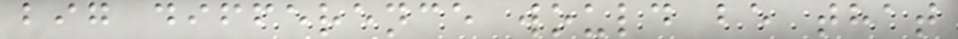big difference would be that
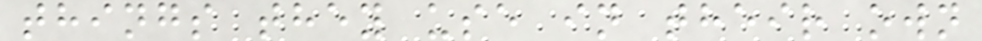things they use in their own
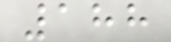188
